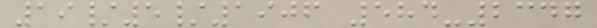19/5/1906 584-2347
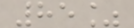85%
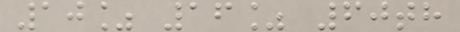10% 16% 60th
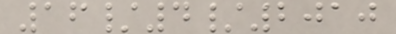16/4/2010
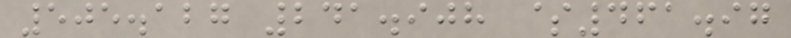505.127 241.908 $461.97
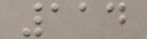114
